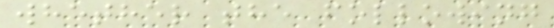whether the following
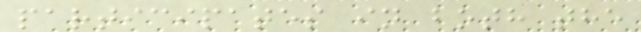participates in both the
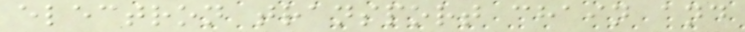electron transport chain and
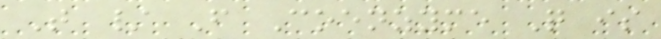T / F Coenzyme Q is
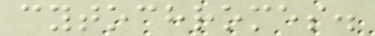cytochromes.
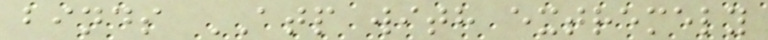binds ATP with extremely
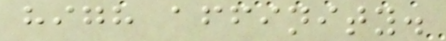high affinity.
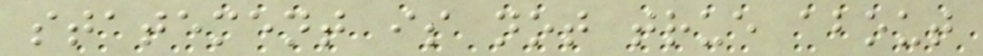statement is not true about
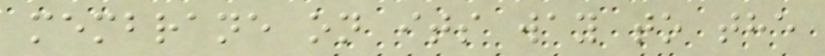membrane on its way to the
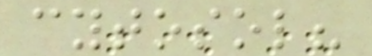cytosol?
